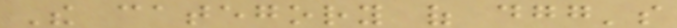The category of dgg's
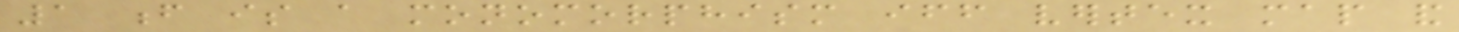1 f is a monomorphism iff vertex map and
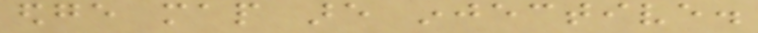edge map are injective.
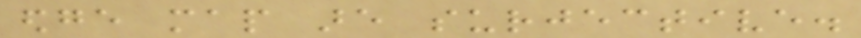edge map are surjective.
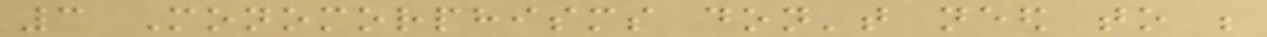3 Monomorphisms don't need to be
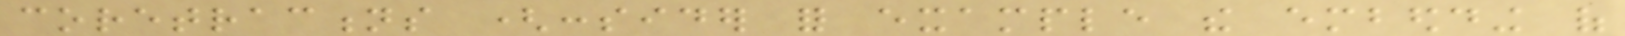coretractions (consider for example the embedding of
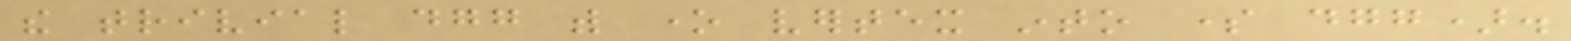the trivial dgg with one vertex into some dgg).
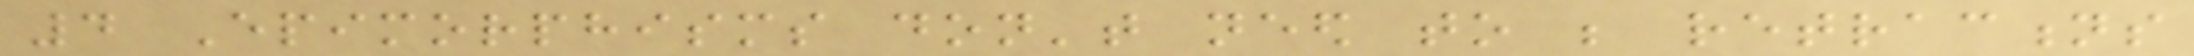4 Epimorphisms don't need to be retractions
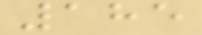185
